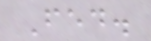Fed.
